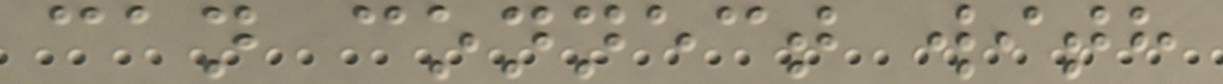can connect with
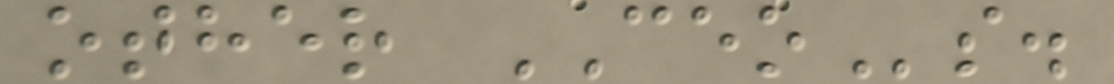other CEOs.
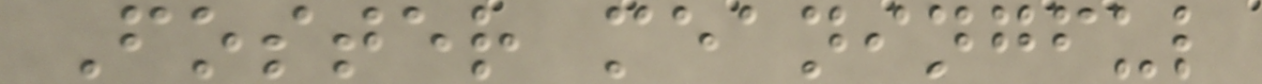Foster meaningful
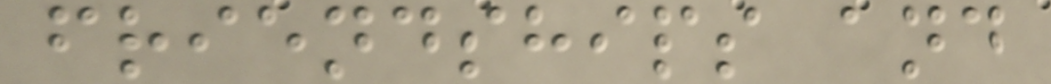friendships and
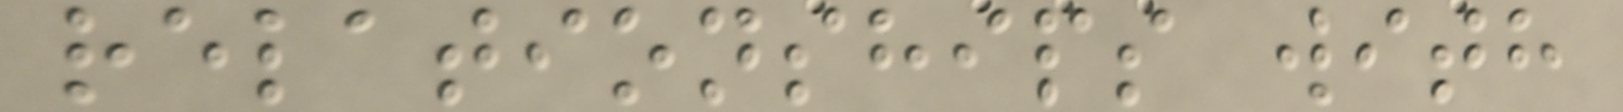relationships with
